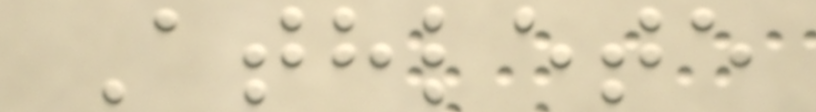Athlete
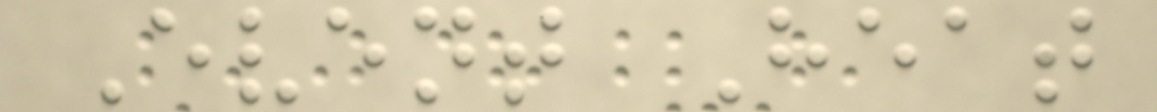Event Heat
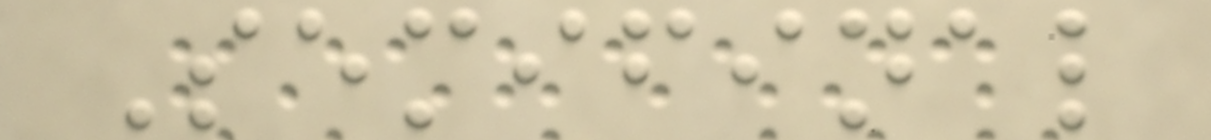Semifinal
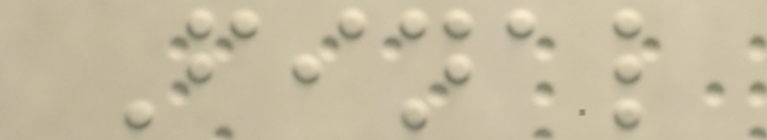Final
